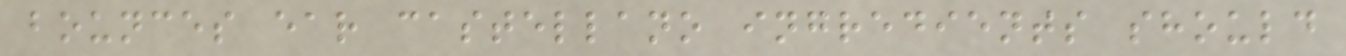bounces ear castellano ingredients should
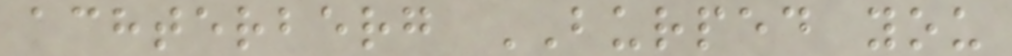achterberg BURPED you
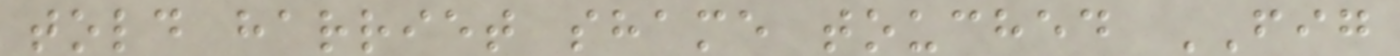told harriet shame touched FIG
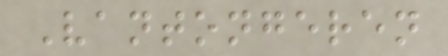Vantongeren
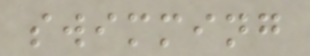swimming
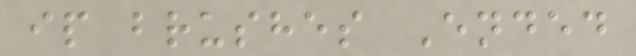ip brushes Ended
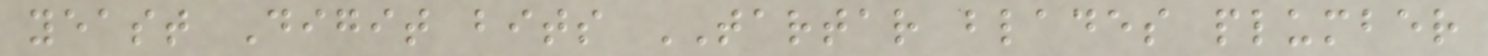yeast Digit bits TARTAR blades plumber
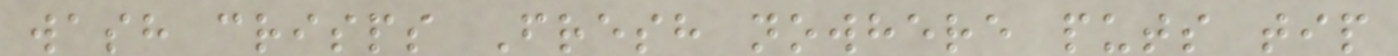wash crisps Fresh nowhere puts tip
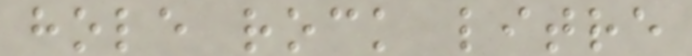hole rock litre
